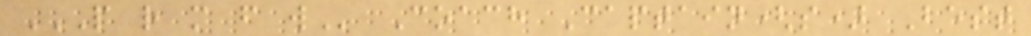P R M F W Coach Captain(s) Best
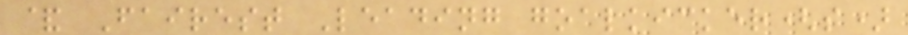& Fairest Leading goalkicker(s)
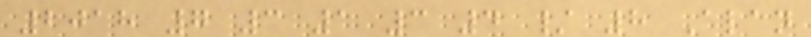2018 7 3 1 3 4 / 8 Alan
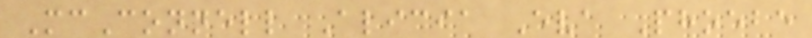McConnell Alicia Eva Phoebe
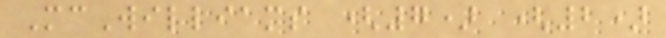McWilliams (7) (2)
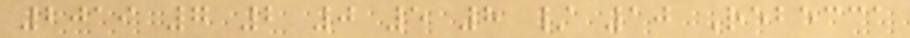2019 7 2 0 5 8 / 10 Rebecca
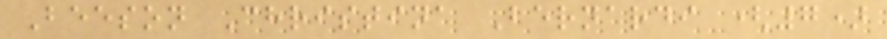Beeson Christina Bernardi (7)
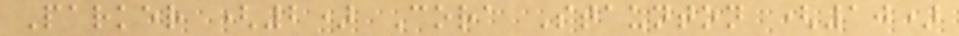Parker (2) Cora Staunton (10)
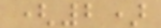(2)
